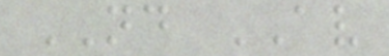ND AV
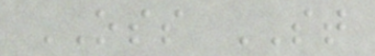OSS ST
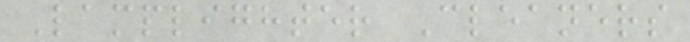Lamplighter Cleaners
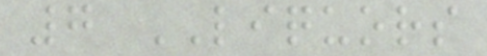7 LIQUORS
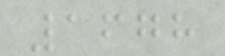1678
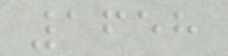1658
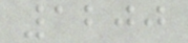1200
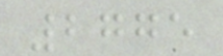2775
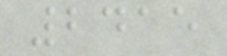2415
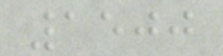1500
